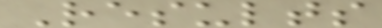Results
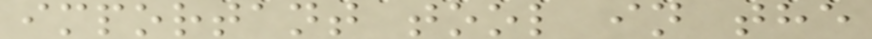important tool in the
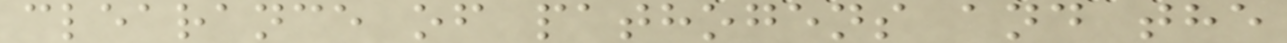clearance of pathogens and the
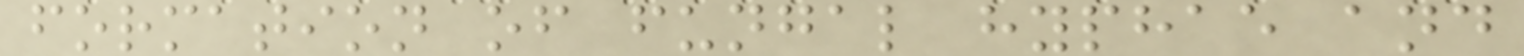formation of fungal hyphae and
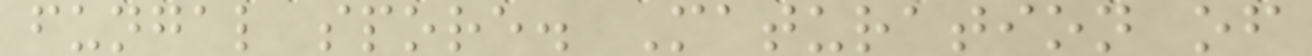fungal spore. Maturation of
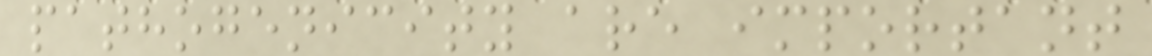pathogenicity are important
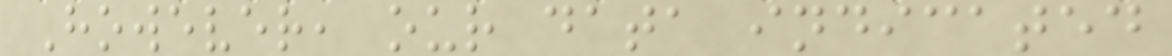However, our data indicated
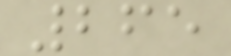265
